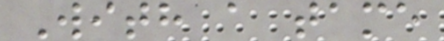With a tame
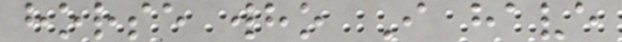horse who I have
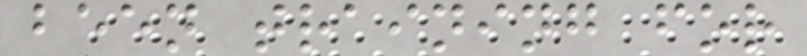been training for
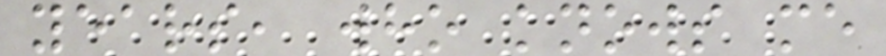years, who knows me
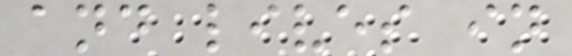and lives in
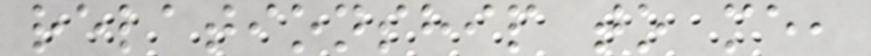relationship to me,
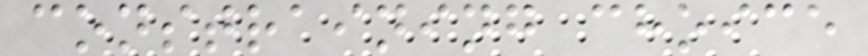constraining choice
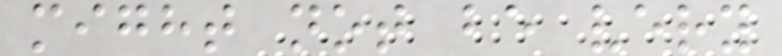might not be very
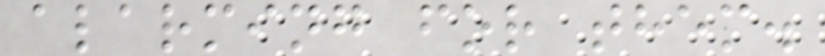alarming for them.
